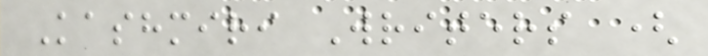Kashmiri Writers (
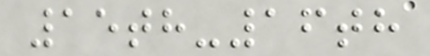15th-16th
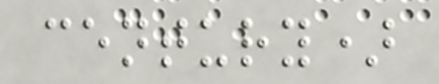century)
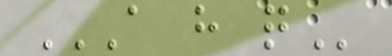A H Q
